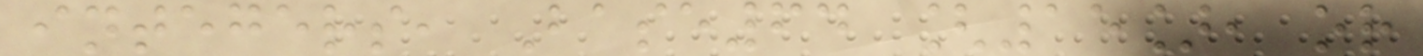integers, Base64 [15], or
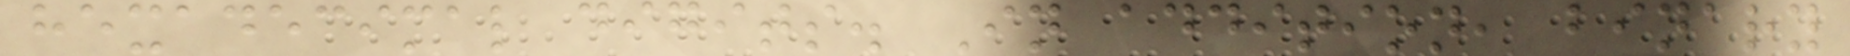hexadecimal digits. In addition, binary
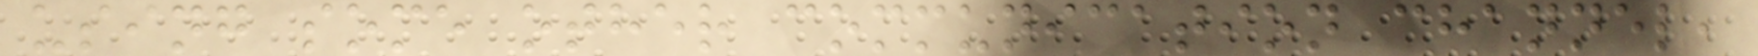using some other communication channel,
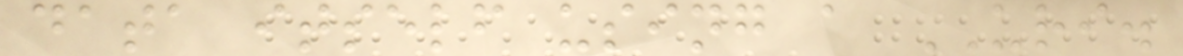data itself using a URI.
